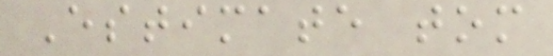Estimate tom
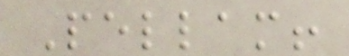Pellam!
